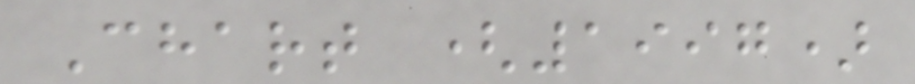Chart (1997)
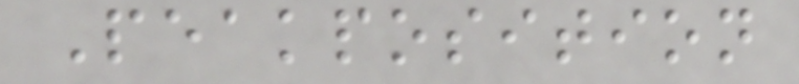Peakposition
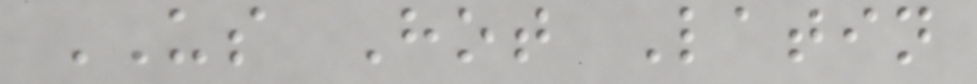US Hot Latin
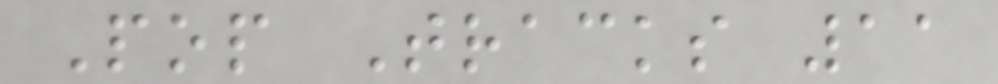Pop Tracks 11
